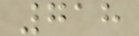718
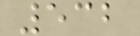532
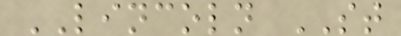LINCOLN ST
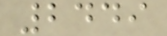2449
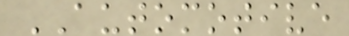AUTOMOTIVE
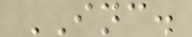INC.
